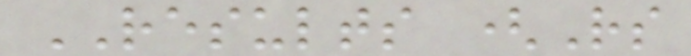RESULTS (Rs
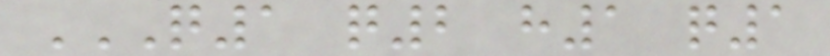Q1 Q2 H1 Q1
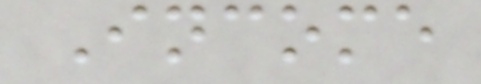Income
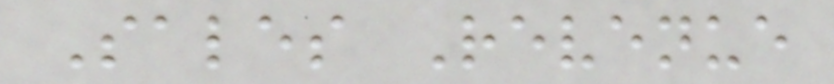Sales Revenue
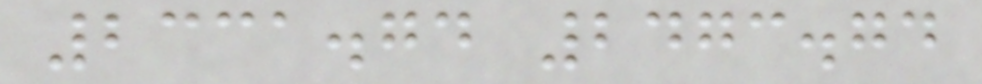2331.74 2473.74
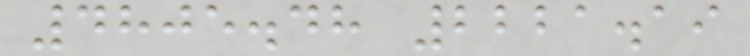4805.48 2221.19
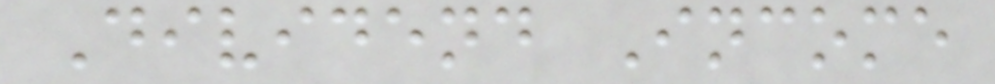Dividend Income
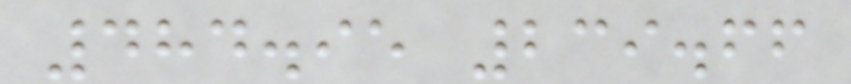484.95 239.66
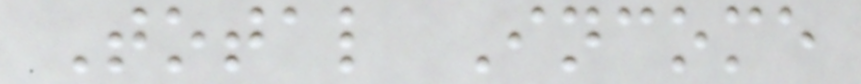Total Income
